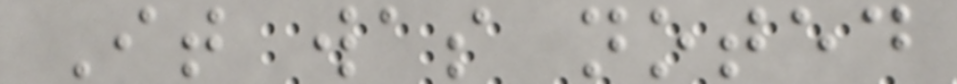It was noted
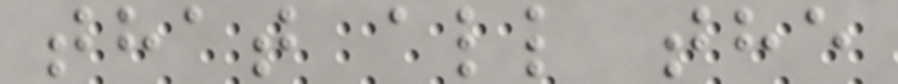that all the
